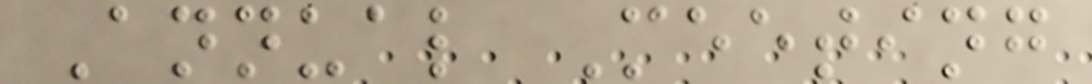Annual Meeting
